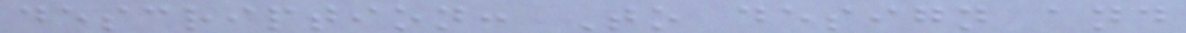description: To design and
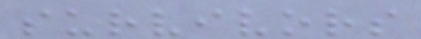survivors
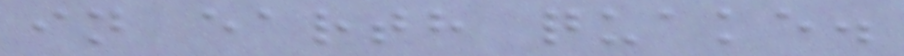in earth quake.
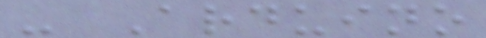- Arduino
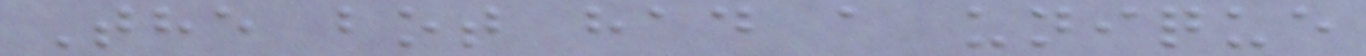The bot had a unique
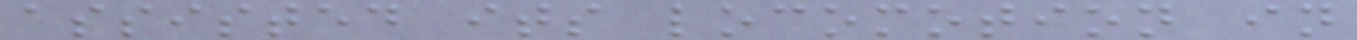assisted its locomotion in
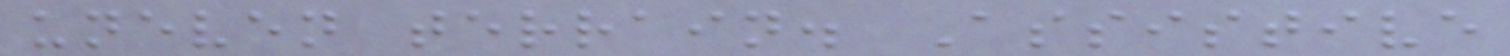uneven terrain. Assistive
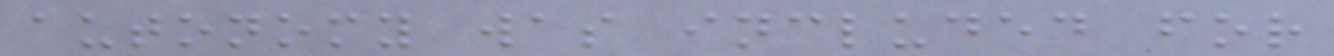autonomy was included for
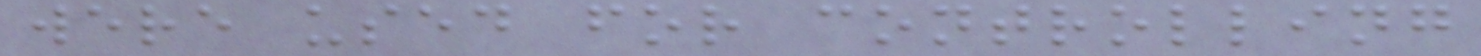were used for controlling
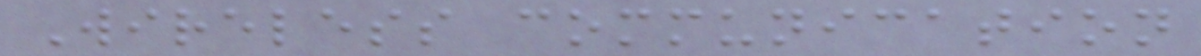Wireless communication
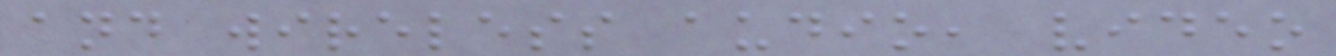and wireless audio, video
